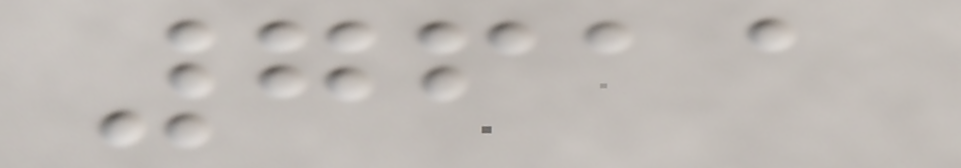7611
